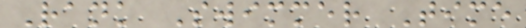Rank Swimmer Time
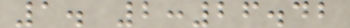1. 2:26.42
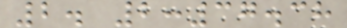2. 2:37.38
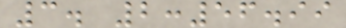3. 2:56.99
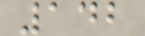142
